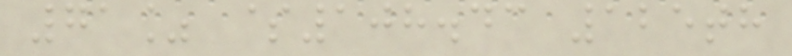71% $108.43 125th
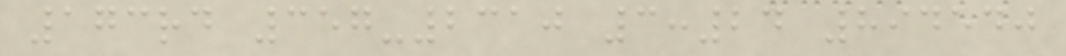173rd 357-2310 3:24 894540
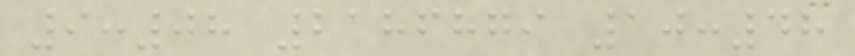9:08 2186879 10:48
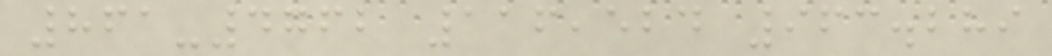861-4762 116,524 963.289
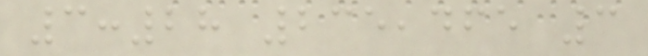3:28 235,465 3
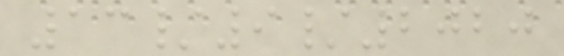13/9/2020
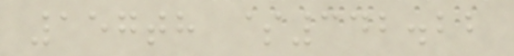157th $342.22
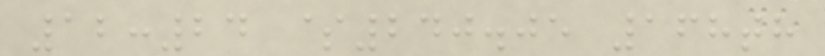12:24 $240.05 168th
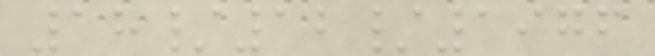18/12/1976
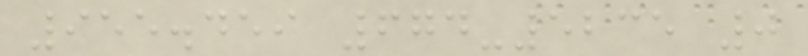955.459 674-5235 0
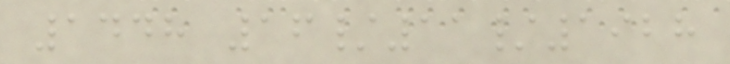1448 16/11/1928
